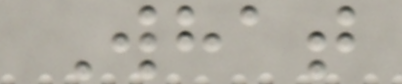What
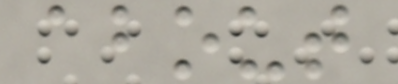about
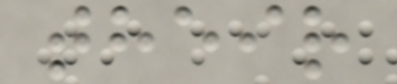their
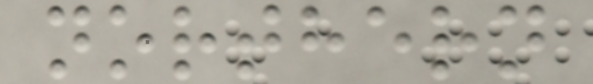northern
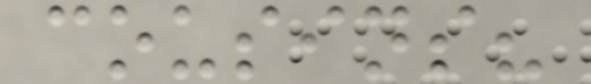cousins?
